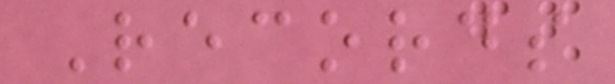Records
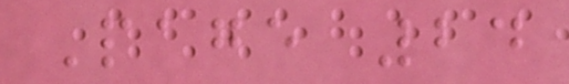Page 24
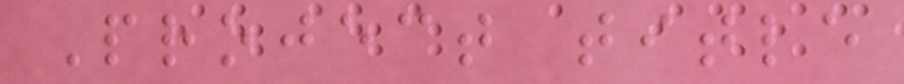Project title
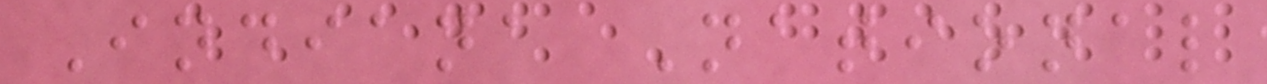Indiana National
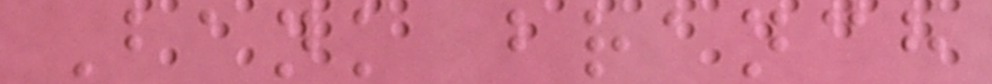Bank branch
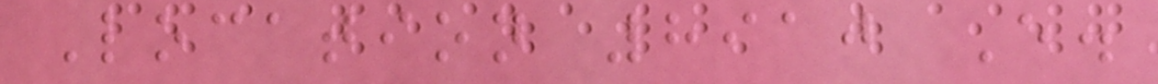Location 8910 E.
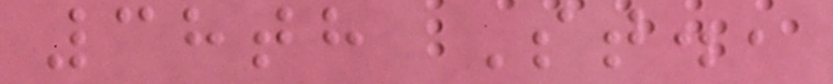38th St.,
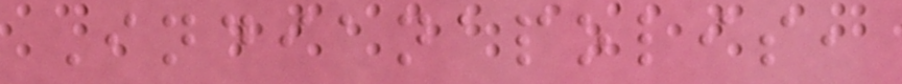Indianapolis,
